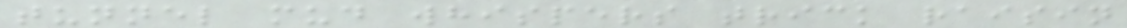tunnel mud whispers trick raisin
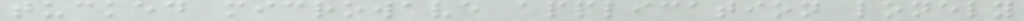tucked microwave application lonely
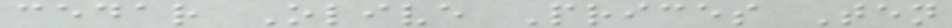cedar Olive Prices Ten
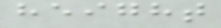height
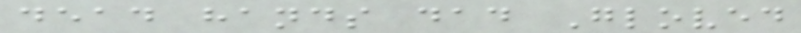dead hands dad Gloved
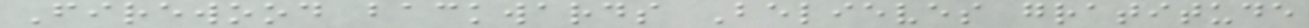Firewood backwards Believes gratitude
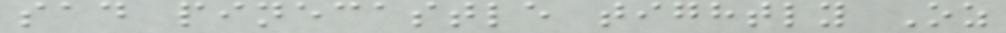sad pinecastle tightly Oz
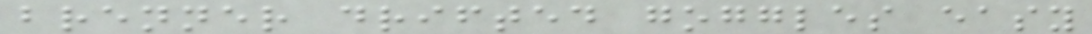brenner drifted goggles easy
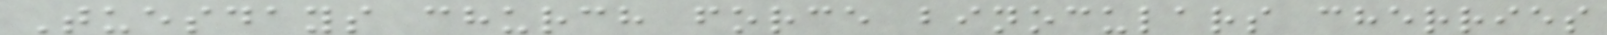Tuesdays church force binoculars cherries
